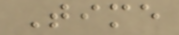Time
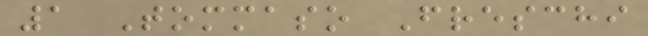1 Tommaso Freschi
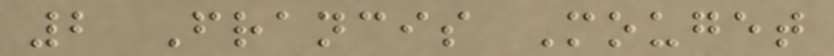2 Francis Mouget
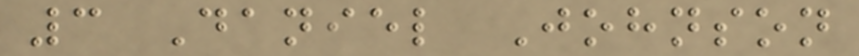3 Daniel Johnson
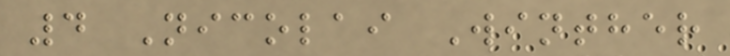4 Nicolai Winther
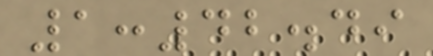1:42.49
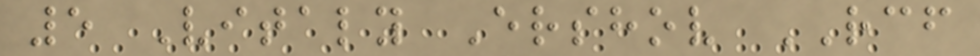5 Vitaly Ershov RCF
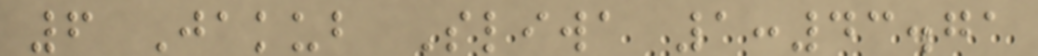6 Jakub Sliwa 1:43.71
